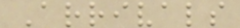Arrivals
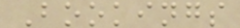Bookings
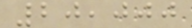20,000
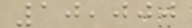10,000
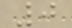0
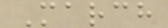March
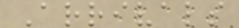Arrivals
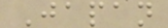Japan
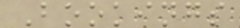Bookings
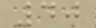40
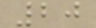20
